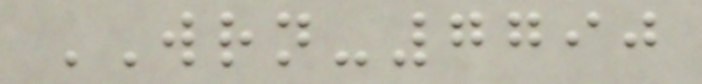WRN-7790
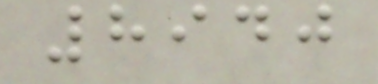8940
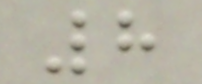8
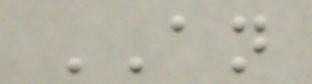AN
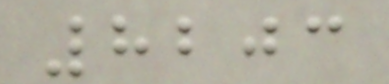8203
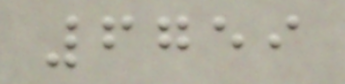6759
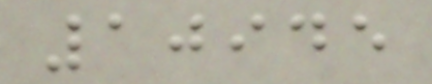10945
